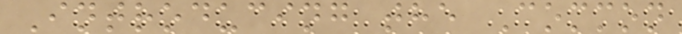Introducing the Common
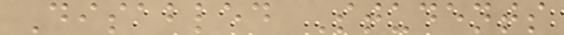Disabled Students
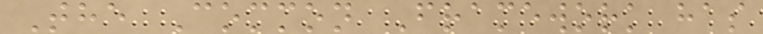The Common Framework has
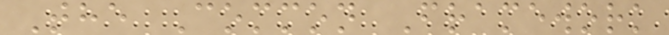The Common Framework
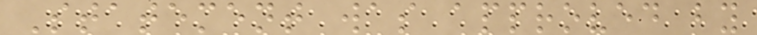Statement was approved by
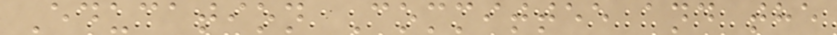Education Committee and the
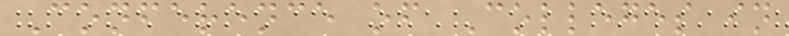Conference of Colleges in
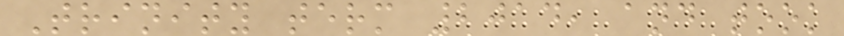Trinity term 2014, and took
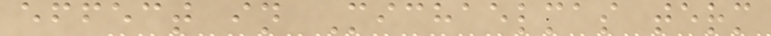effect in Michaelmas term
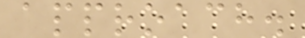approach.
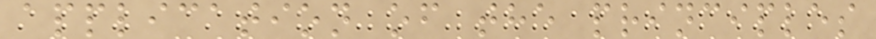application of the principles
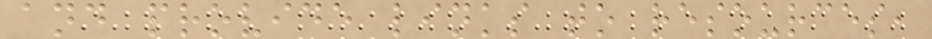and provide links to resources,
